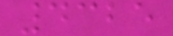4325
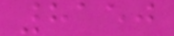8150
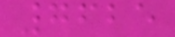7625
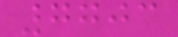7703
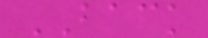BACK
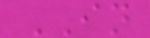IN
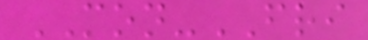MON-FRI
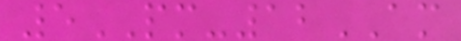5PM-12AM
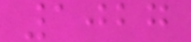1027
